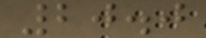20.0
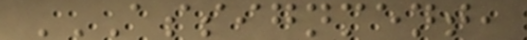ASSIGNMENT,
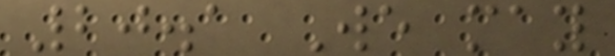20.1 We may
